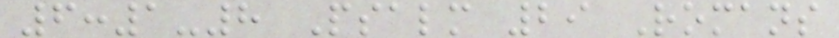6:1-8 Psalm 29 Romans
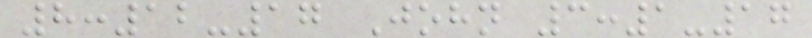8:12-17 John 3:1-17
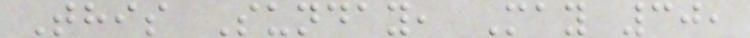This Sunday, May 30,
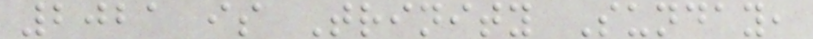2021 is Trinity Sunday,
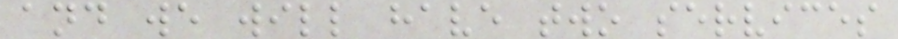and we will have two services
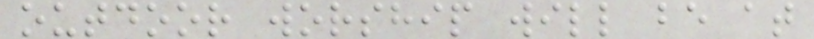outdoor worship will be at
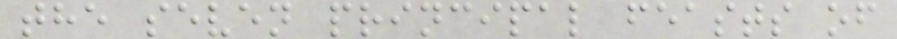the seven principal feasts of
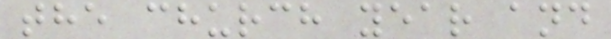the church year and
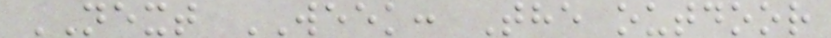NEXT WEEK: The outdoor
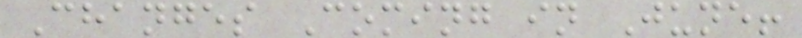Changes Coming in June!
